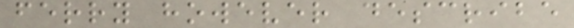ferry however describe
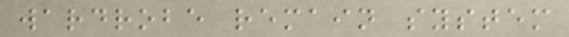wardrobe remain system
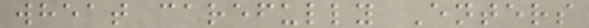wheat carefully Enters
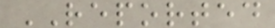REPORTED
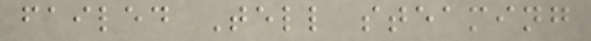failed Tell steaming
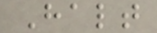Halt
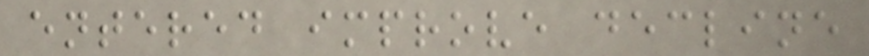entered improve decline
